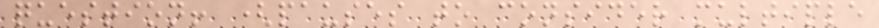question! (pauses to consider multiple
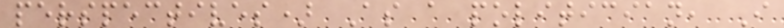perspectives) As a politician, I
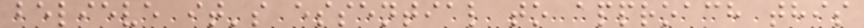believe it's essential to approach this
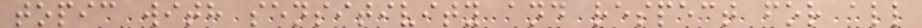topic with sensitivity and respect for all
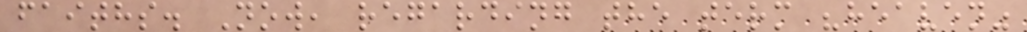faiths. Now, regarding the term "heaven"
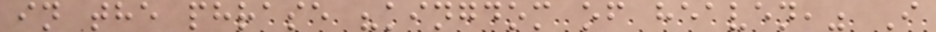in the phrase "kingdom of heaven," I
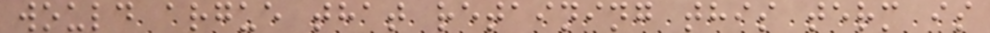would argue that retaining this term is
